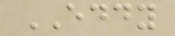EDDY
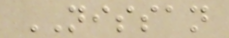NISSAN
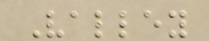Valley
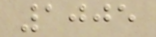1005
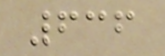636
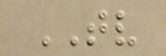TV
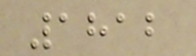1812
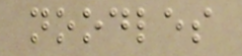noodles
